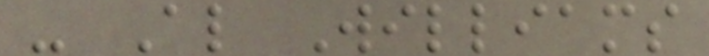- Al Williams
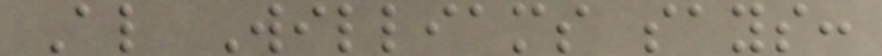Al Williams says:
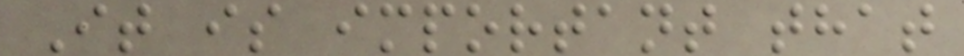It is important that
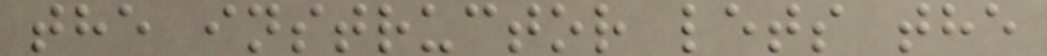the instructor lets the
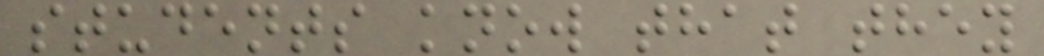students know that they
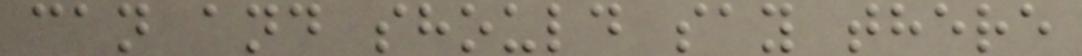can and should say there
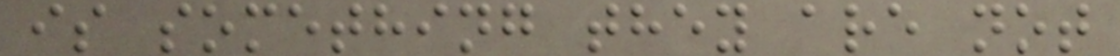is something they are not
